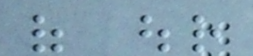of our
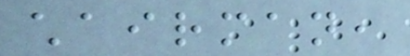chairman,
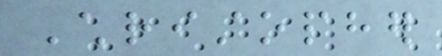Christopher
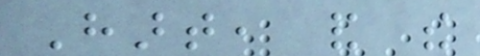Hart, and the
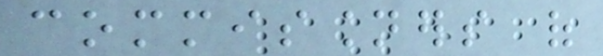commissioners of
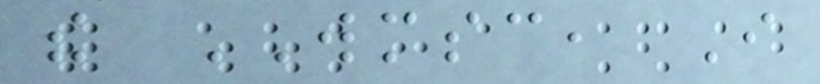the WMSC, I
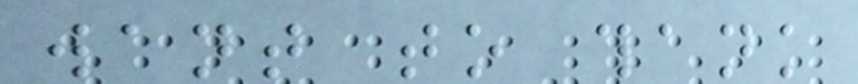want to thank
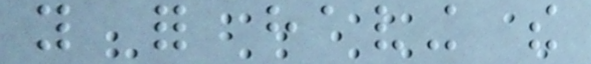you for having the
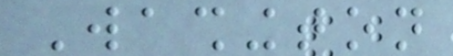Washington
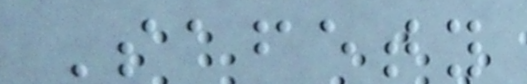Safety
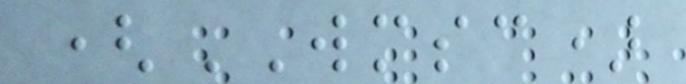(WMSC)
